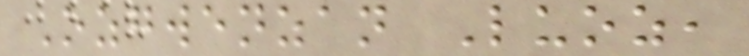Ozgwenzan Luoz,
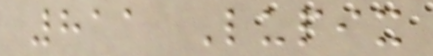811 Lupix
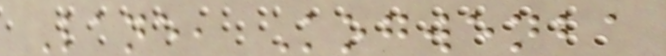Lane, Kogwenba
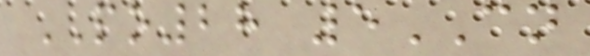PO28 5CN
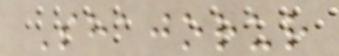Shajorur
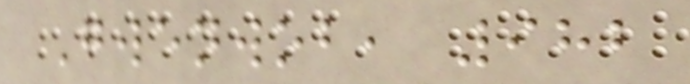Gwenwob, 982
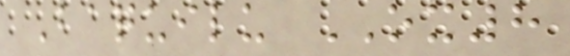Baquilu OX8
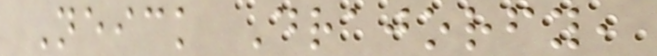Neick Drajorfy,
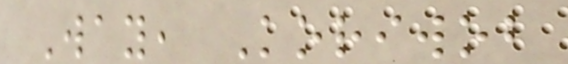Way, Koriwob
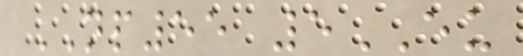NP55 5EU
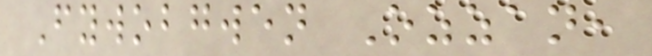Fywobgwen Ozzan,
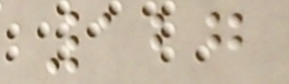127
